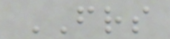FRIENDS
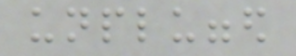unplugged
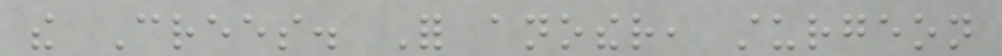the Crees. For another, sturgeon
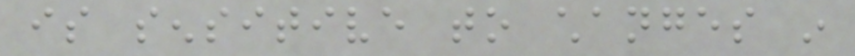is sensitive to changes in
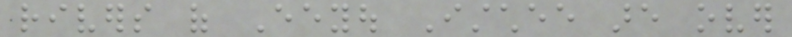rivers of Eeyou Istchee are over
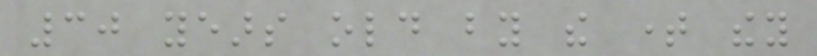30 years old by the time they
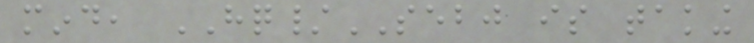mind, HQ/SEBJ is taking
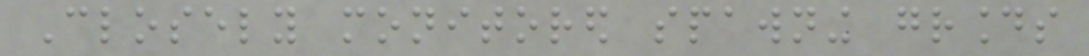Closely monitored spawning grounds
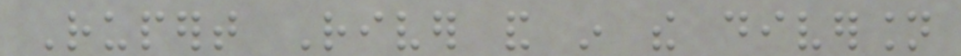Rupert River and in the diversion
